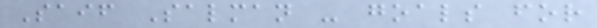Saif Salman - goals for
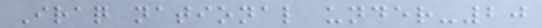Iraq national under-20
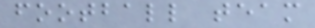football team
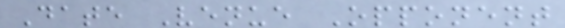Date Venue Opponent
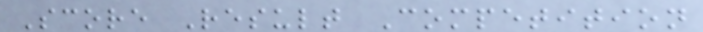Score Result Competition
